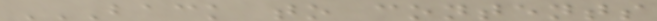BACK TO CONTENTS
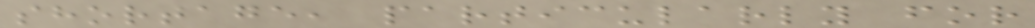shortage, particularly for
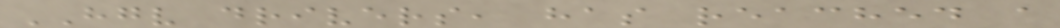HGV drivers, has reached a
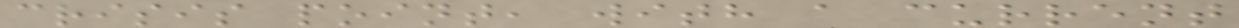crisis point, with a current
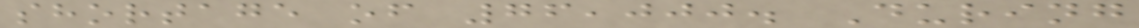shortage of 76,000. During
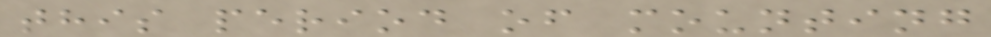this period of mounting
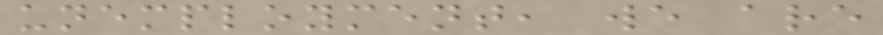unemployment, we are
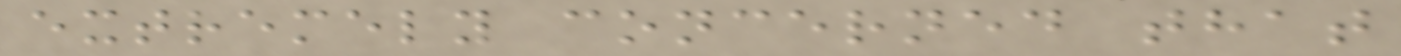extremely concerned that
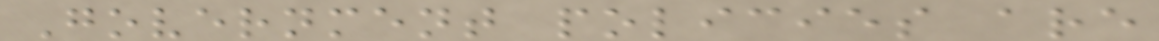Government policies are
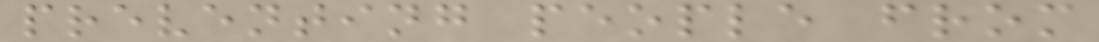preventing people from
